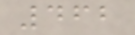462
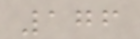176
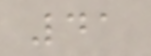41
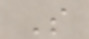S
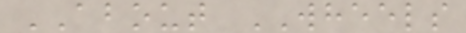ABOUT WHEELS
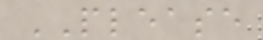PLEASE
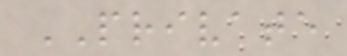PRIVATE
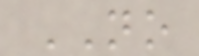NO
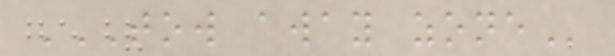TOW AWAY ZONE
